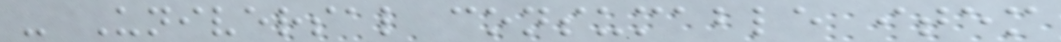- Universal consumable item
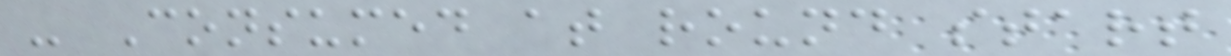- Consumed at round start
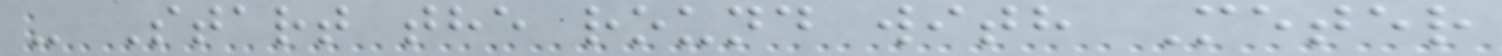- Start the round with Meter
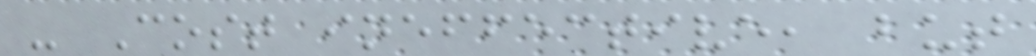- Cost ineffective, but
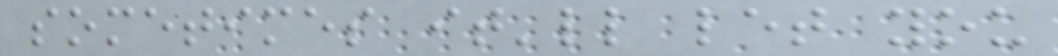sometimes it'll let you
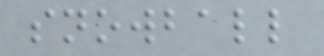snowball
